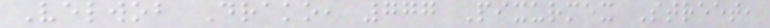Velwob Drako, 777 Pixurmex Street,
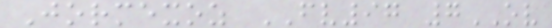Jormexoz FV97 7OV
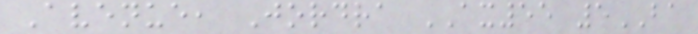Avenue, Jordra AX55 5BA
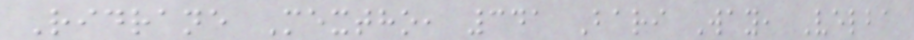Ridrane Mextho, 341 Bari Way, Velba
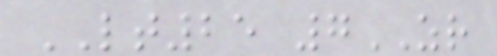LT25 7ZR
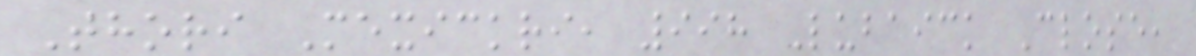Thori Mexickri, 998 Lubaick Close,
